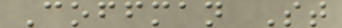Coffman St
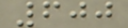600
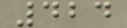424
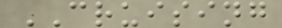CRUISING
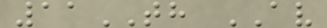11TH AV
